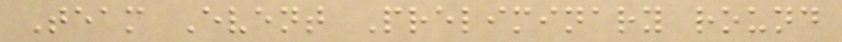Team Event Preliminary round
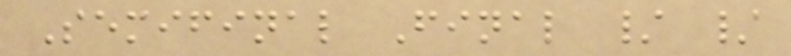Semifinal Final / /
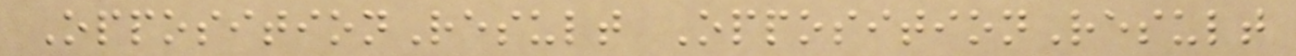OppositionResult OppositionResult
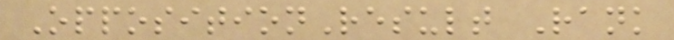OppositionResult Rank
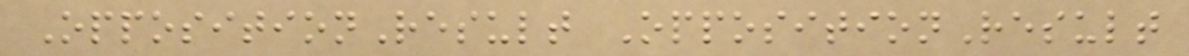OppositionResult OppositionResult
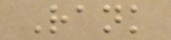Rank
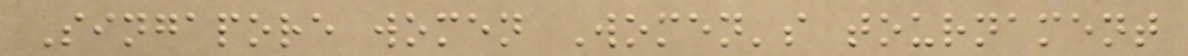Singapore women Women's tournament
